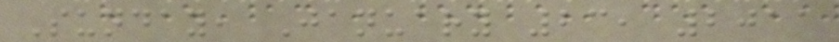Sunday, January 23, 2011
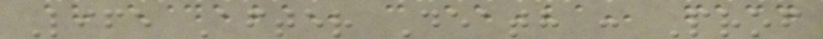Life After Death : Prof
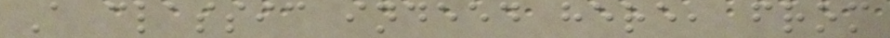A classic indeed here, from
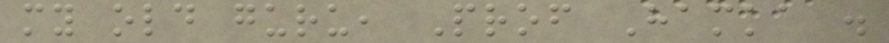my old guru, Prof Hamka .
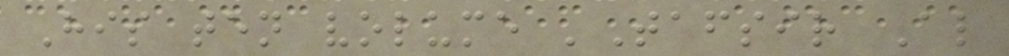His ten volume 'Tafsir Al
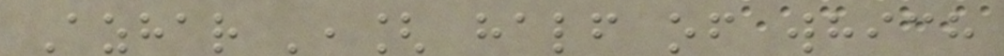Azhar ',[ half of which
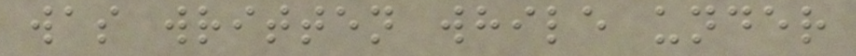was written while under
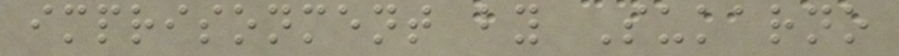imprisonment by Sukarno
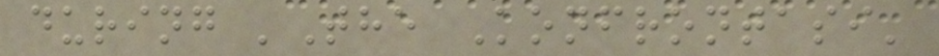during 'The Konfrontasi'
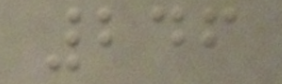246
